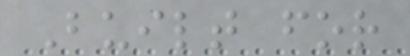Built for
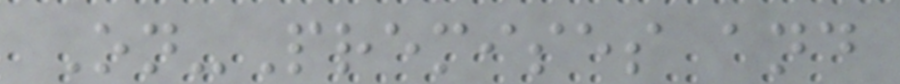On-Premises and
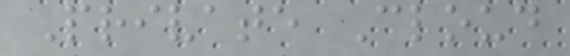Private Cloud
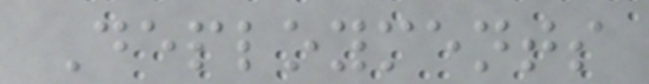Deployments
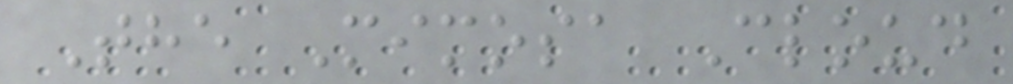The Mimosa Cloud
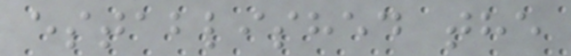established the
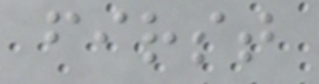first
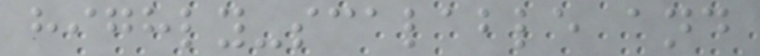highly-scalable and
